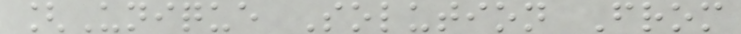[Unique Solution From
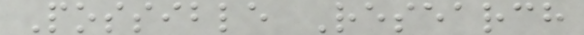Possible Research
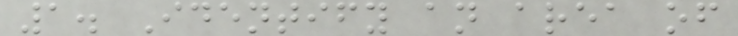1. Identify an area of
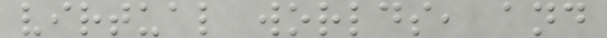virtual worlds, and
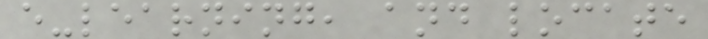e-learning, and locate
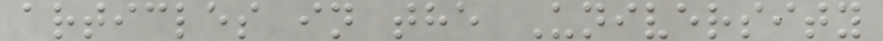articles in the University
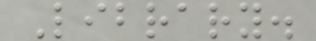Library.
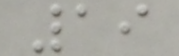19
